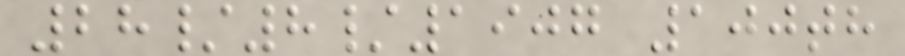28/8/1907 100th
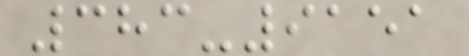383-9151
